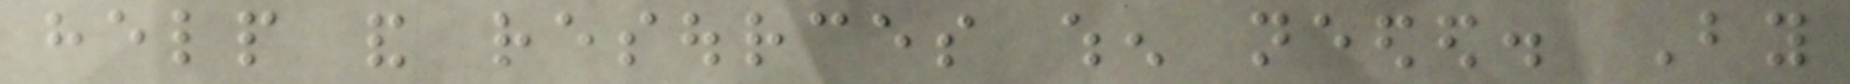help and resources when needed. By
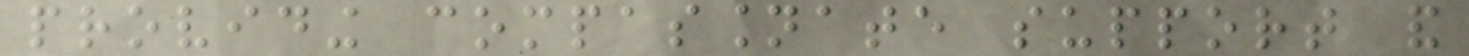providing compassionate support and
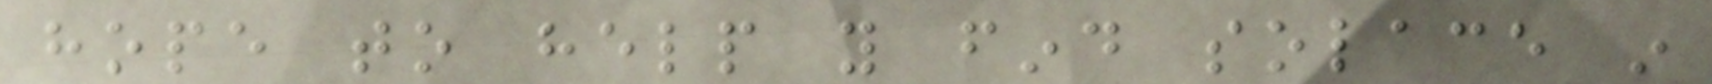hope to help you find solace in
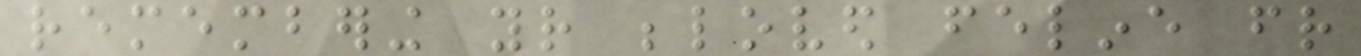remembering your beloved feline friend
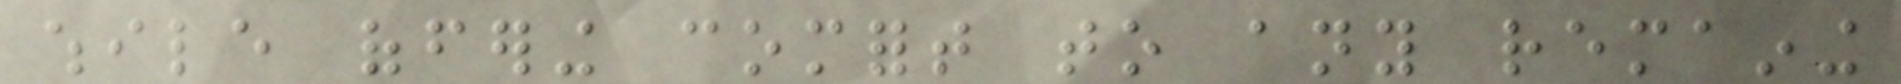while offering comfort to any remaining
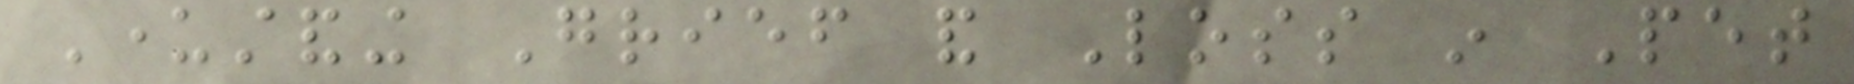Understanding Grief and Loss in Pet
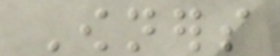Owners
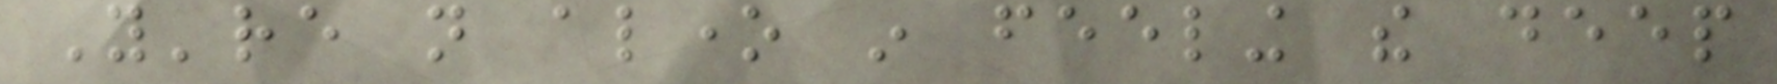You're not alone in feeling the deep
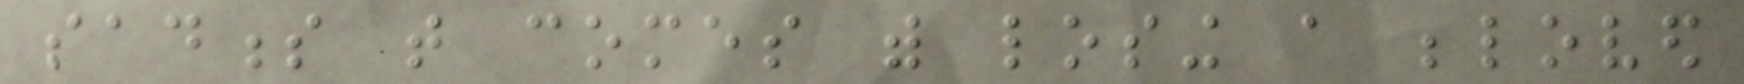sadness that comes with losing a beloved
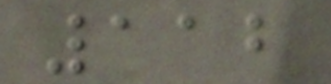112
